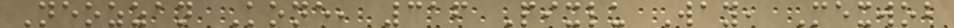Neozzan Kone, 316 Pixlu Way, Mexwob
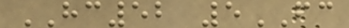HC52 5FC
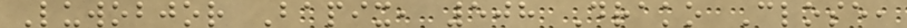Luwobjor Bapix, 508 Drako Close,
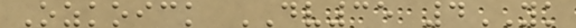Ozkoick DV35 4YK
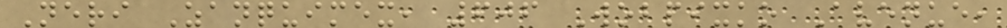Neri Zanquimex, 606 Wobpixko Avenue,
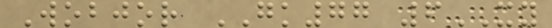Wobjor GK77 6XY
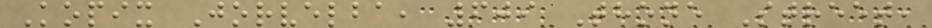Kopix Jorvelba, 609 Thone Street,
